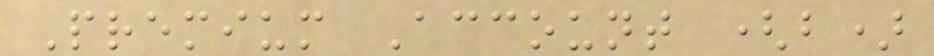Premium Account (b)
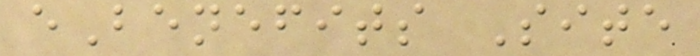eBenefits Site
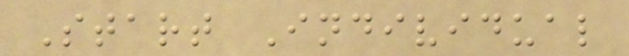Start Individual
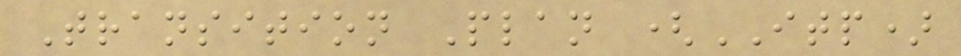Transition Plan (ITP)
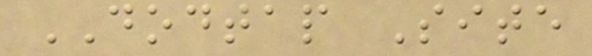DODTAP Site
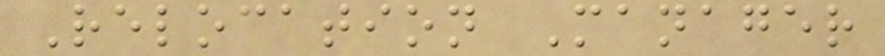Relocation Manager
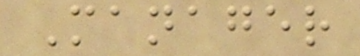Manager
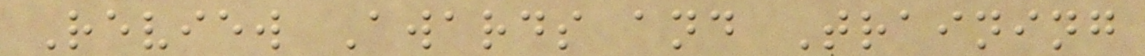Review Awards and Training
